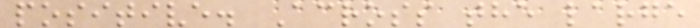positive. Across the large
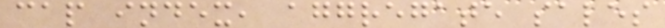cap index, aggregate sales
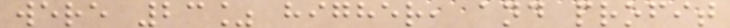were 23% higher, and profit
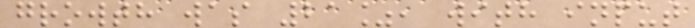growth was 21%, with input
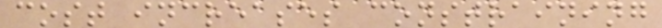cost increases constraining
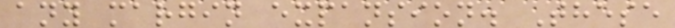any margin expansion. These
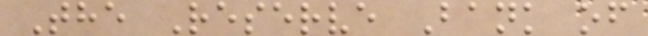The Reserve Bank of
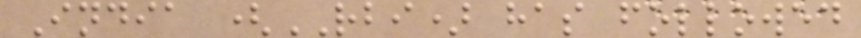India (RBI) has followed
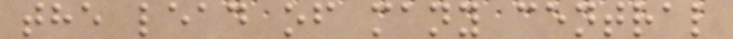the lead of many central
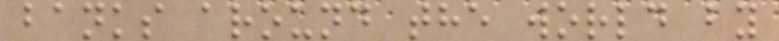banks around the world by
